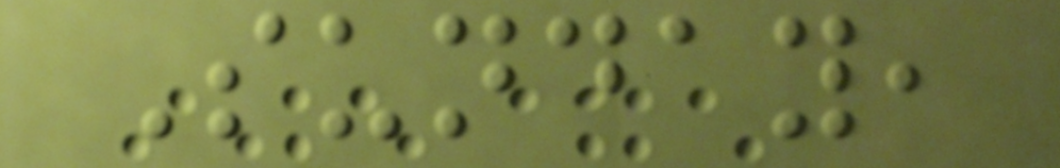Sunday,
